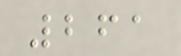261
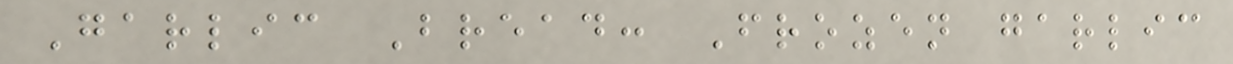Garlic Bread: Frozen garlic
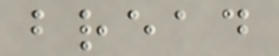bread
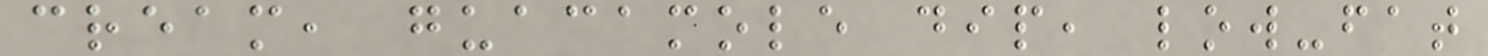cream, guacamole dip, low-fat
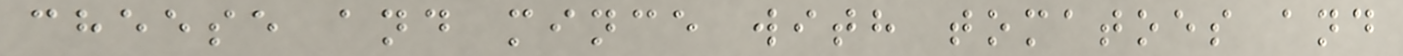cheese and mince with tomatoes and
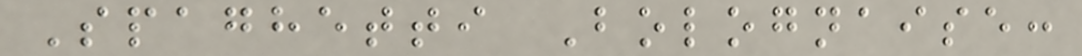Spaghetti Bolognaise:
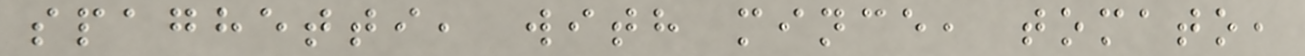spaghetti, with mince, tomato,
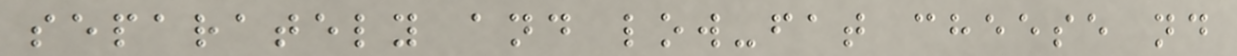separately and low-fat cheese nd
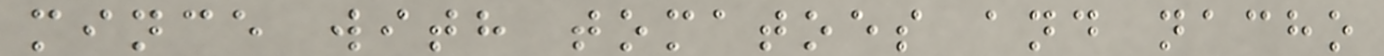mince with tomatoes and nacho
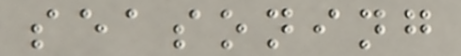seasoning
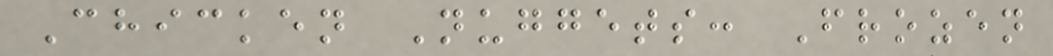Chicken Nuggets: Frozen
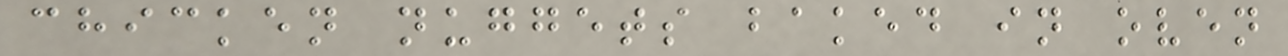chicken nuggets baked in oven
